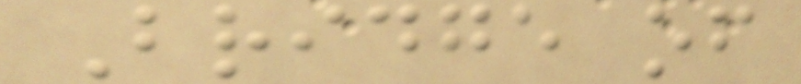Bridge of
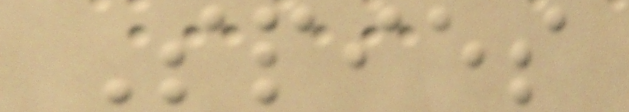Spies
